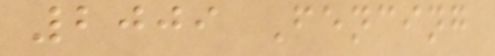2009 Fencing
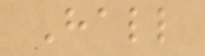Hall
